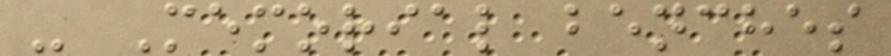- Memorial benches
